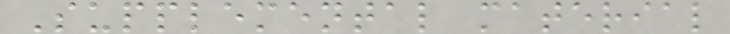Supplemental material
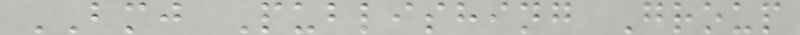BMJ Publishing Group
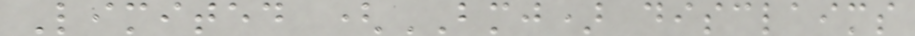Limited (BMJ) disclaims
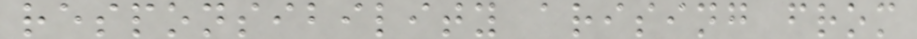responsibility arising from
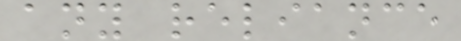any reliance
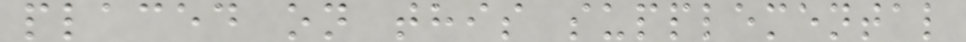placed on this supplemental
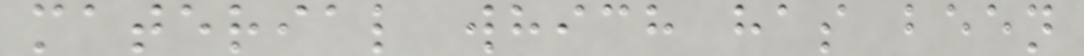material which has been
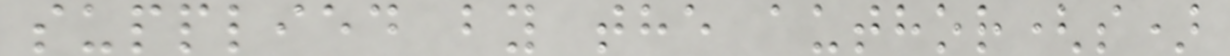supplied by the author(s)
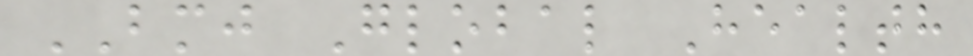BMJ Global Health
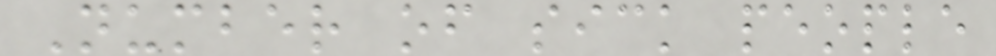Number of sick people
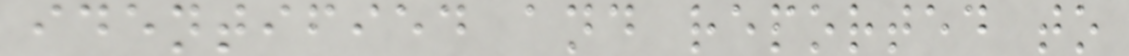identified and reported to
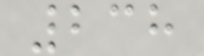238
